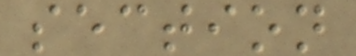section
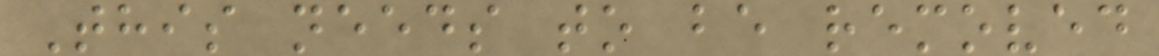This needs to be removed
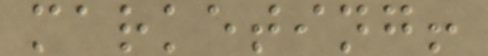marketing!
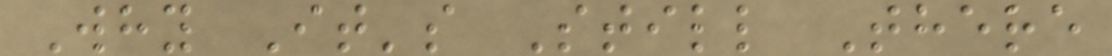Why It's Still There
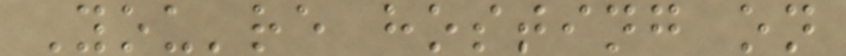You're hosting on
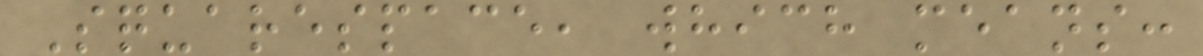Squarespace, which means:
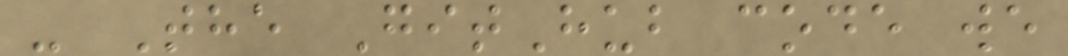- The GitHub code we
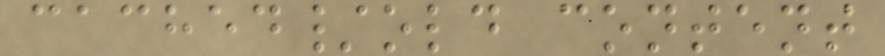cached/old content
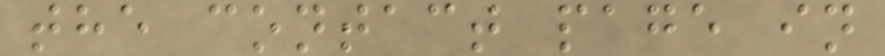the contact page in
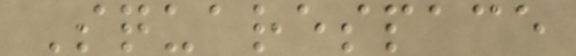Squarespace
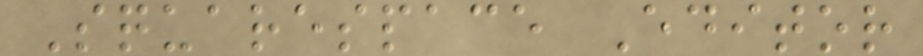Squarespace Editor
